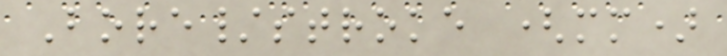Bore/stroke (mm)
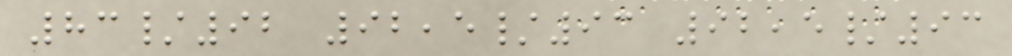83/92 92,5/93 92,5/93
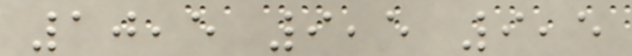10,5 9,5 9,5
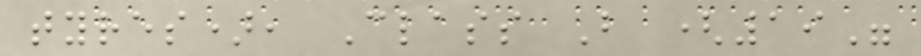tyres), Class B (19"
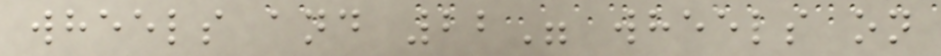wheels and 22" wheels on
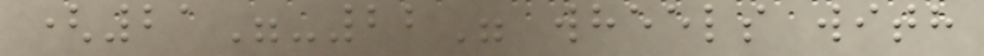(21"-22" wheels with
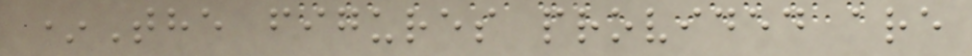*The figures provided are
